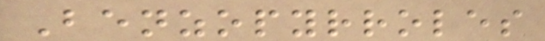Benzopyrroles
